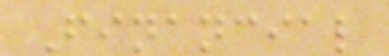Financial
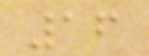16
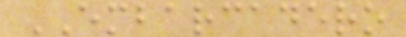EMBARCADERO
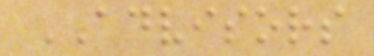ADVISORS
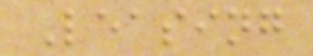Leasing
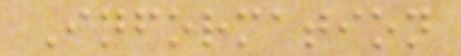Information
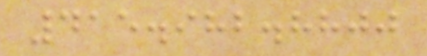415.982.8800
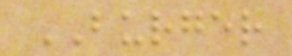BURGER
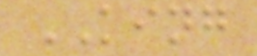KING
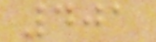401
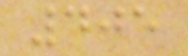405
